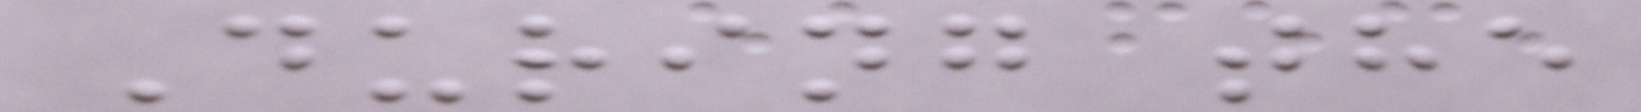During the
